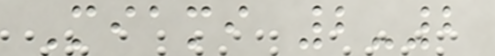Miami 2-2
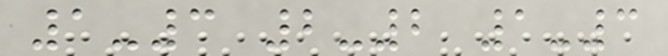1-3 2-2 1-3
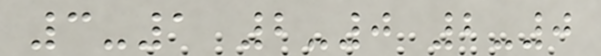3-1 2-0 2-0
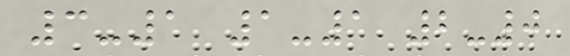3-1 1-1 2-0
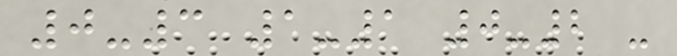0-3 1-1 0-2 -
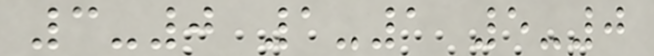3-0 1-1 5-0
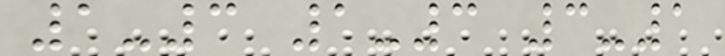1-3 1-3 3-1
